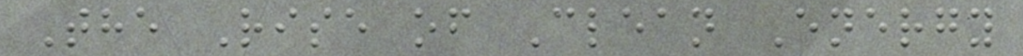The Rise of Clean Energy
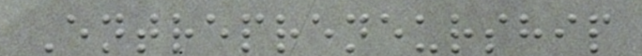Entrepreneurship
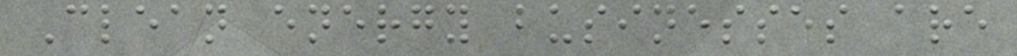Clean energy businesses are
